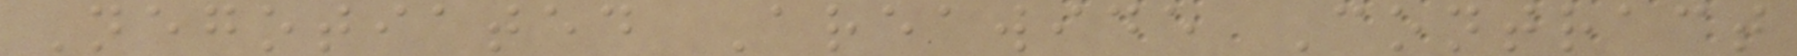Negotiated Areawide Contract
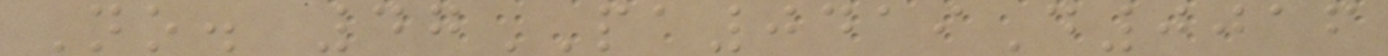No. 47PA0419D0016
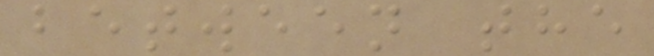between the
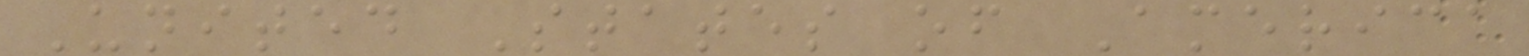United States of America
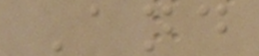And
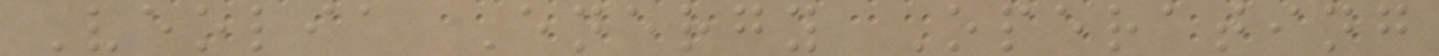Veolia Energy Operating
